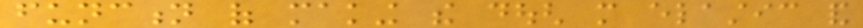function of making the dough more elastic and
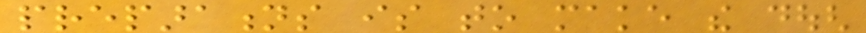preparations is to make the dough
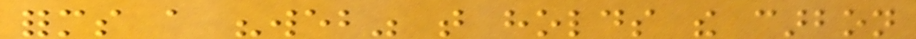forms a "web" that holds the carbon
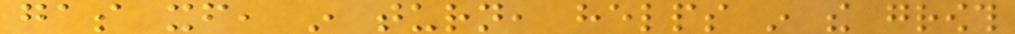gas itself, in turn, helps in the growth
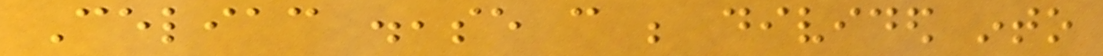Celiac disease can be divided into
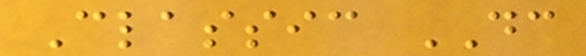Classic DC
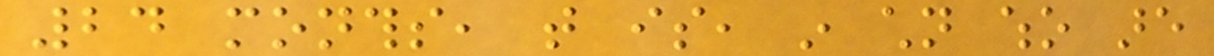24 months, that is, in children who are
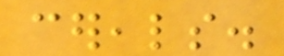cereals.
